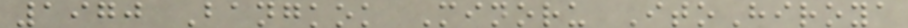1970 Bangkok Minoru ItoHiroya
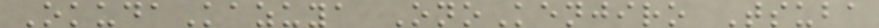OkudaKazuya OnoKenjiro Tsuba
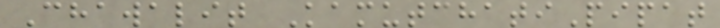Chawalit KamutchatiPipat
